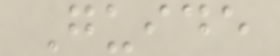Guide
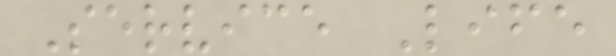Service Life
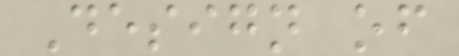Design of
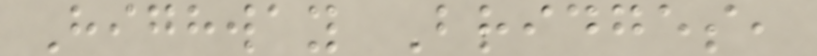Highway Bridges,
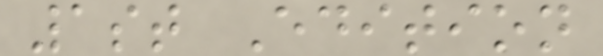1st Edition
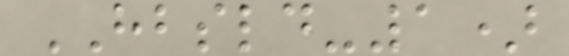HBSLD-1)
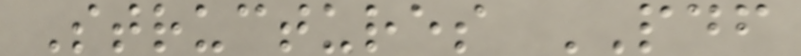Structures PDF
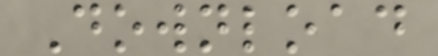Download
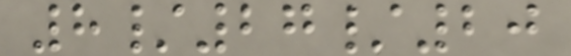8/27/20
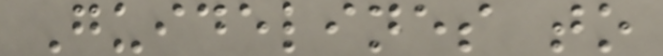Guidelines to
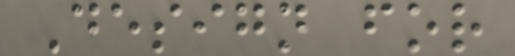Design for
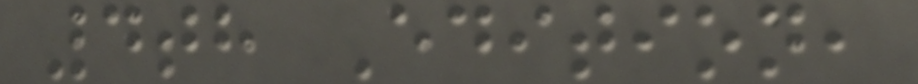4th Edition,
